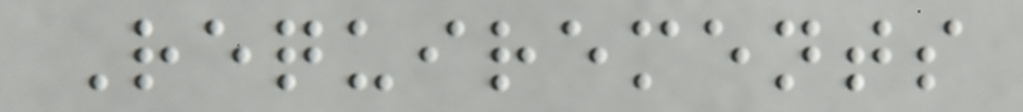Requirements
